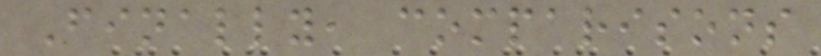Finally, comparisons
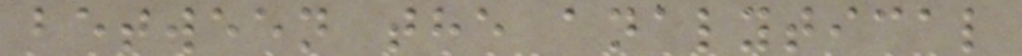between the analytical
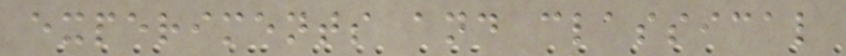experiments and classical
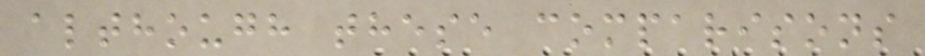although these comparisons
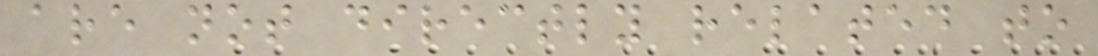are not directly related to
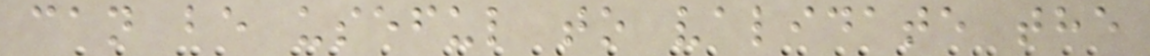can be useful to validate the
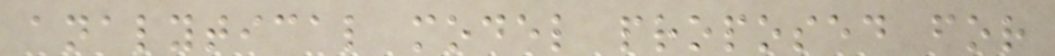analytical model proposed for
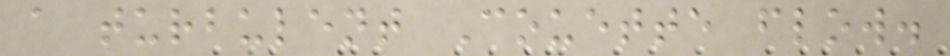a turbulent Couette flow.
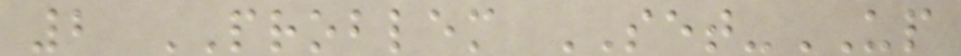2 PROBLEM SET-UP
